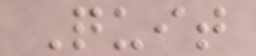Quit
